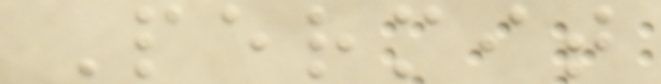Permit
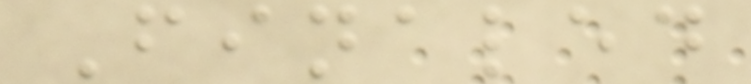Finaled
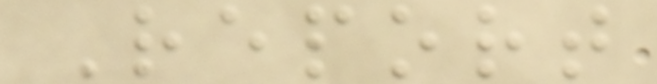Report
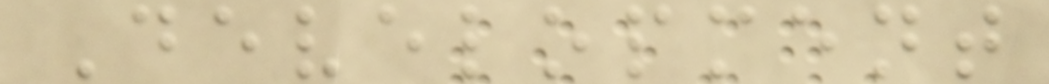Development
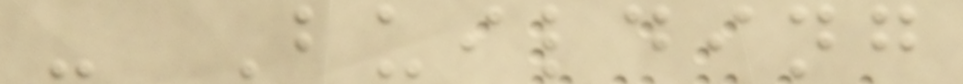- Building
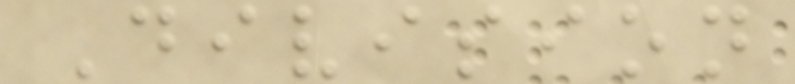Division
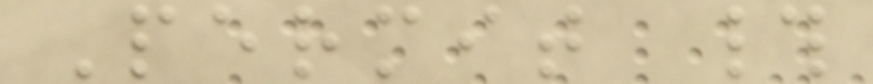Permit #
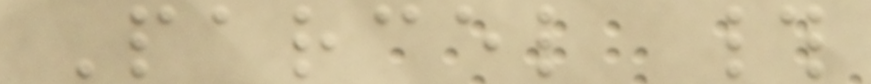Parcel #
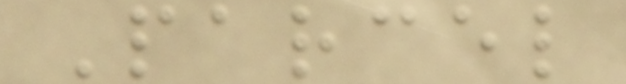Parcel
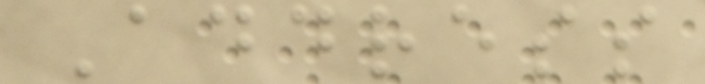Address
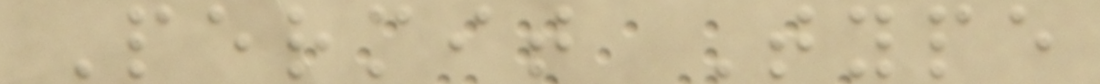Permit Type
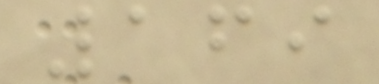169
